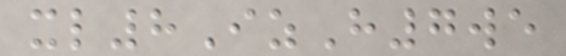xl8IzH7we
